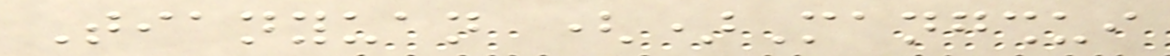Tianyuan ()Mangshui
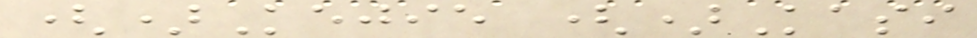()Kejie ()Kasi
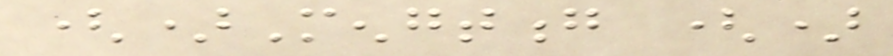()Mengtong ()
